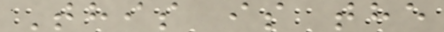This is the
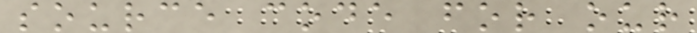source code for our
